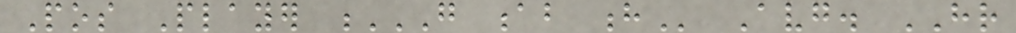Pos Player G AB H Avg. HR
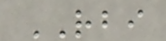RBI
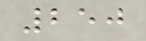250
